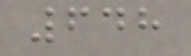648
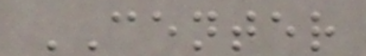CENTER
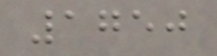1750
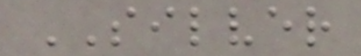SILVER
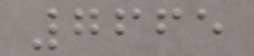7665
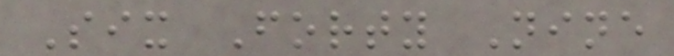Six Forty Nine
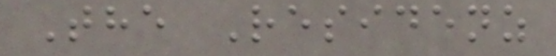The Residenz
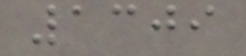1309
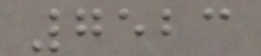7523
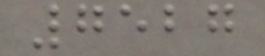7527
